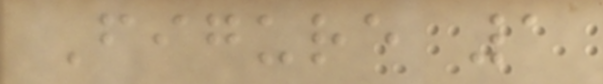Figure 1
